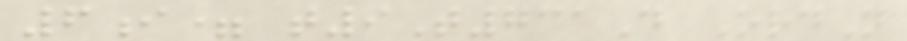6i= t9T731D OrdN
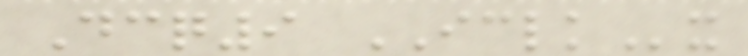Dcq9 ICLKx
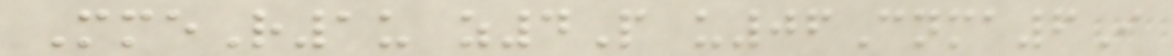MmeR1u z4P u06Cnma6I
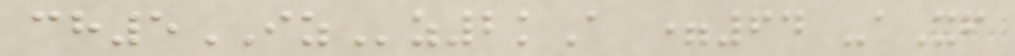ch5IZz2kA =64 -aXf
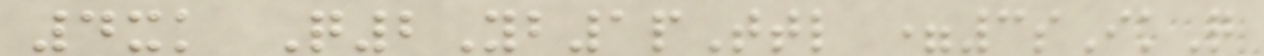4xk Q2Yb1pTtl =3sIkQ
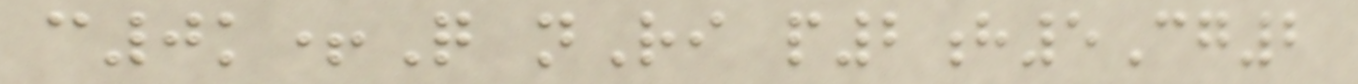c0k+Q nRi p2h5Cg2
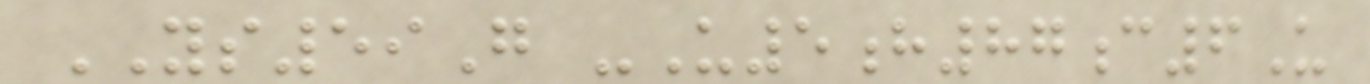YS59G -U5h87c6U
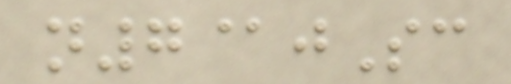n7@jSc
